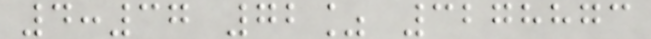4:37 72% 3278873
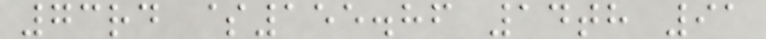73rd $155.86 14th 91
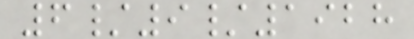6/9/1928
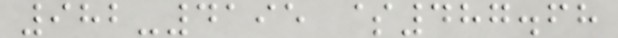982-4195 $487.68
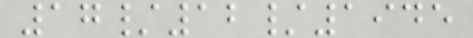17/12/1945
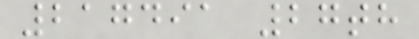217491 27th
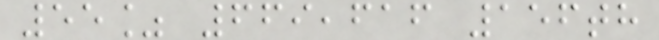55% 669,616 156th
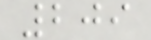209
